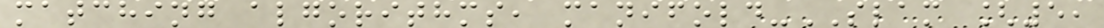matching algorithms, manifold-SLAM [5,
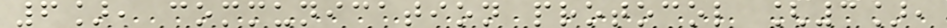6], communication protocol [3],
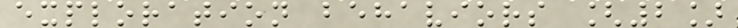exploration behaviors [2]
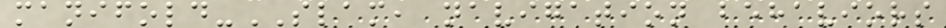manifold-SLAM, navigation behaviors
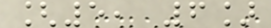[5, 6]
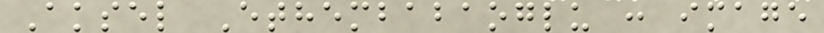Aksel Ethembabaoglu : image
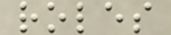roles
